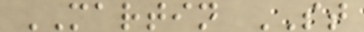MARTIN ST
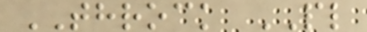THROCK PL
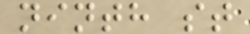ninth st
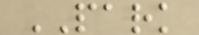PARK
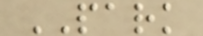PARK
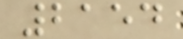2154
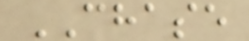CHASE
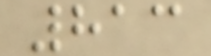813
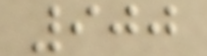900
